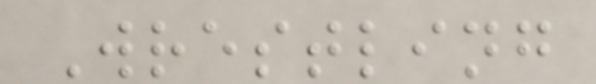Wrestling
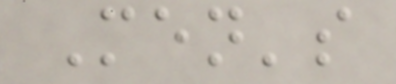Men's
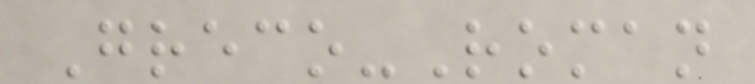Greco-Roman
